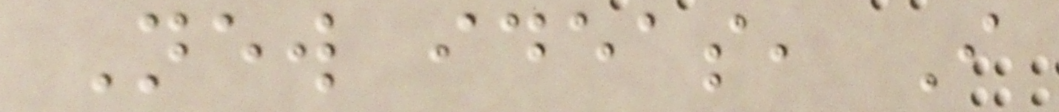New ideas, I
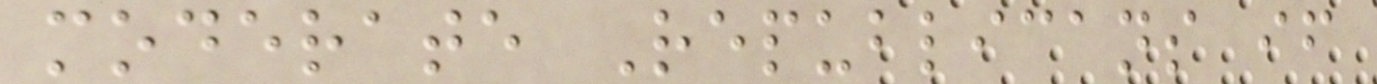moderate Republicans if
